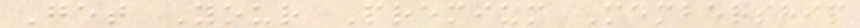Get Your Premium Membership
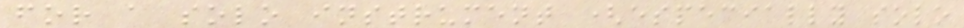for a solo instrument (especially solo
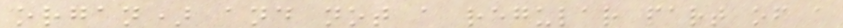organ) and not a regular part of a
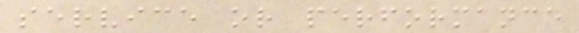service or performance
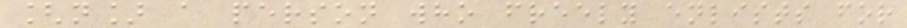[n] a person who freely enlists for
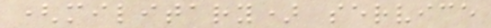(military) service
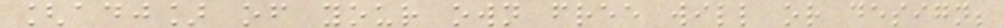[adj] of your own free will or design;
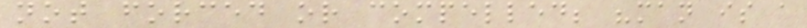not forced or compelled; "man is a
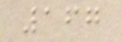167
